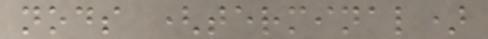nods (terminal)
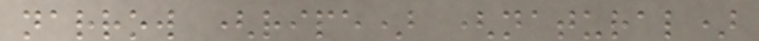narrow (ripe) (natural)
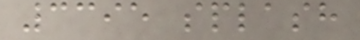3395 splash
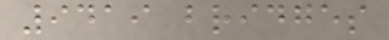9419 bridges
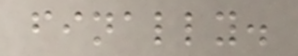finally.
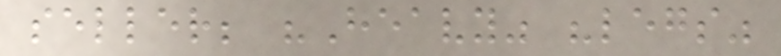seller; "Heavy" "legs"
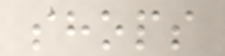shops
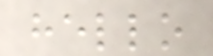hello
